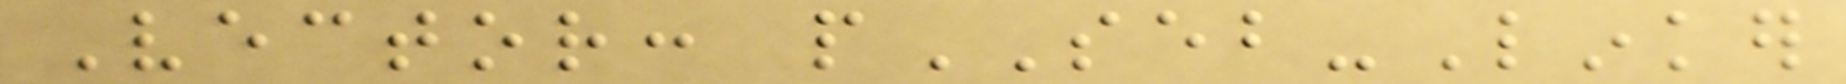Vector: pSEB-Linker
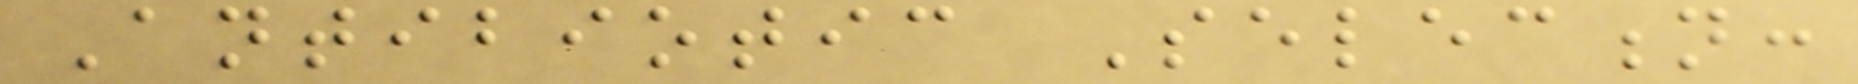Antibiotic Selection:
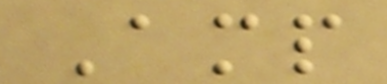Amp
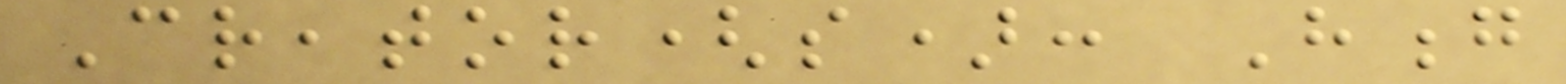Creator(s): Hong
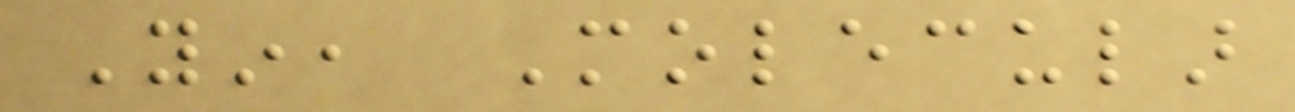Yin, Molecular
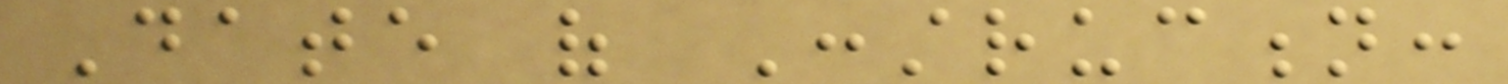Date of Construction:
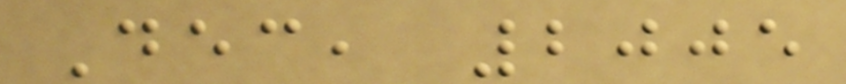Dec, 2005
